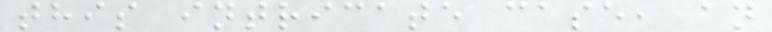this intricate case, an
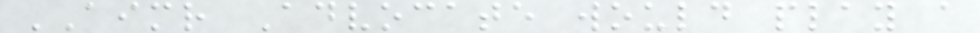AIMR Advocate would play a
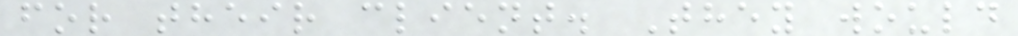for their client. They would
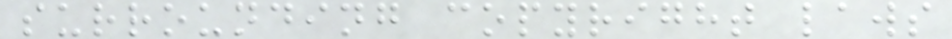surrounding copyright laws
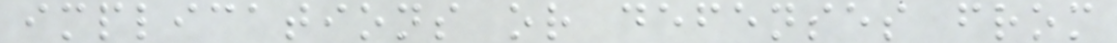implications or defenses from
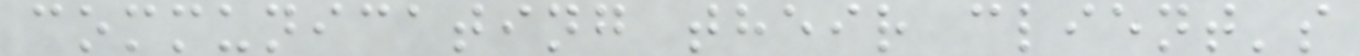communicating their client's
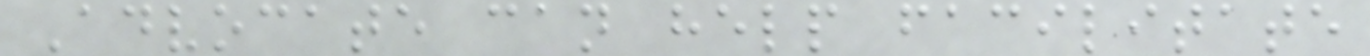Advocate can help facilitate
